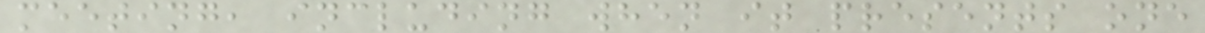meeting, including when it presents one
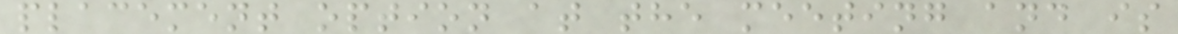placement option at the meeting and is
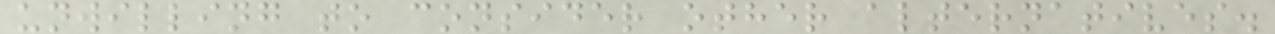unwilling to consider other alternatives.
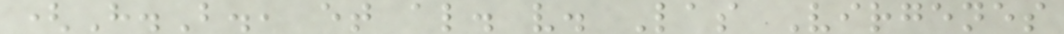(H.B., et al. v. Las Virgenes
